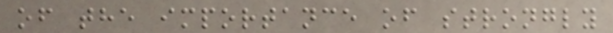of the importance of strongly
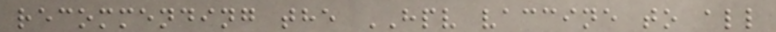recommending the HPV vaccine to all
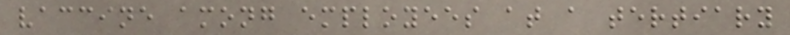vaccine among employees at a tertiary
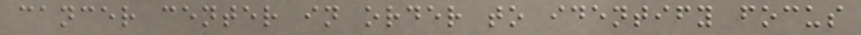cancer center in order to identify focus
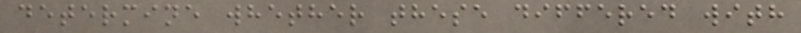determine whether these differed with
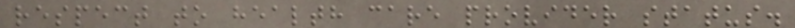respect to health care provider status.
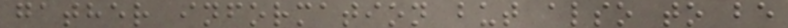gather information but also to be
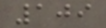109
